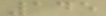145
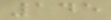145
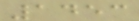1453
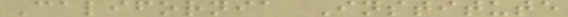California Institute
